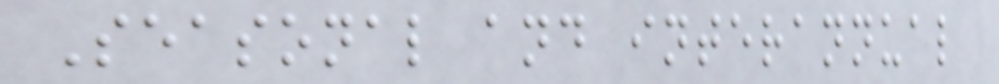Seasonal and interannual
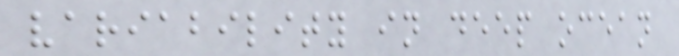variability in deep ocean
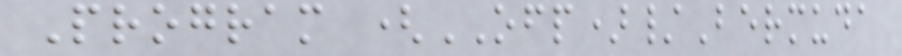Program (OFP)/Bermuda
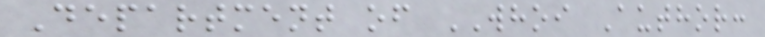Department of WHOI Author:
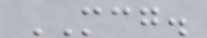MCG.
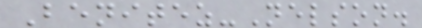Benitez-Nelson.
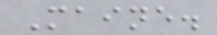Maine.
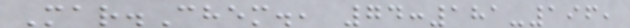Mar.Chem., 74:181-196,
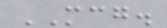MCG.
